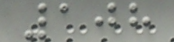108
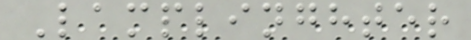Lamplinghter
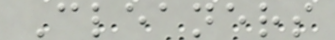Cleaners
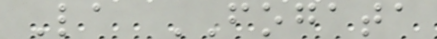La FOGATA
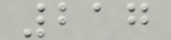217
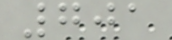701
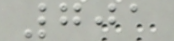701
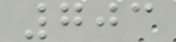703
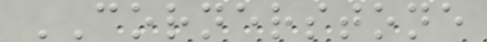CORNERSTONE
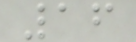16
